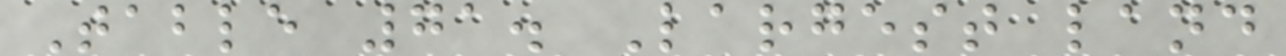Table 71. Largest land
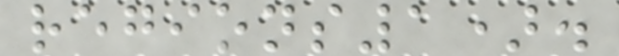regions1).
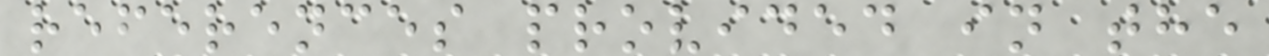references provided in the
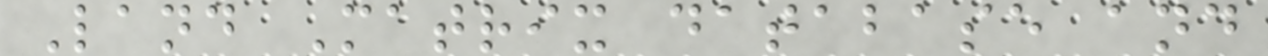Land Matrix database and
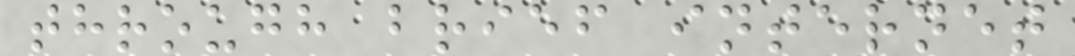through brief internet
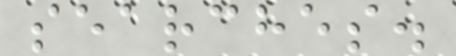searches.
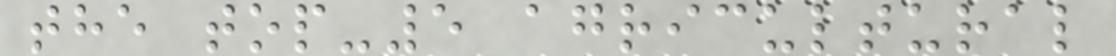the top-5 agricultural
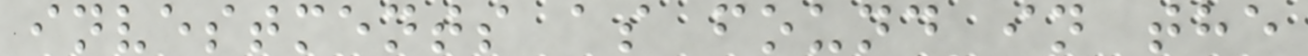investments as found in the
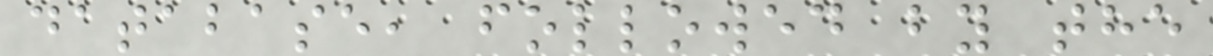database, followed by the
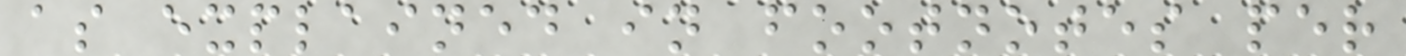as explained in footnotes per
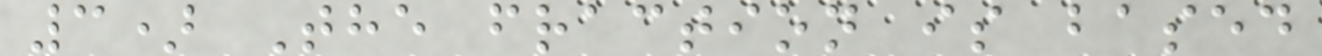3) The fraction is based
